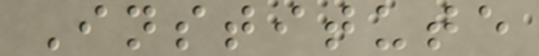Institute
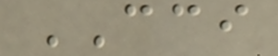CCI
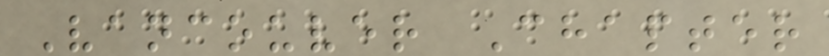Vancouver Chapter
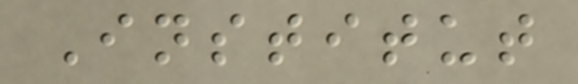Institut
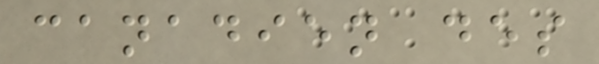canadien des
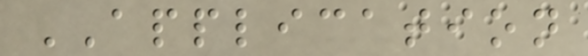APPLICATION
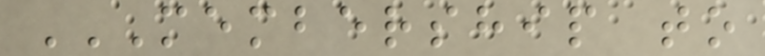MEMBERSHIP TO
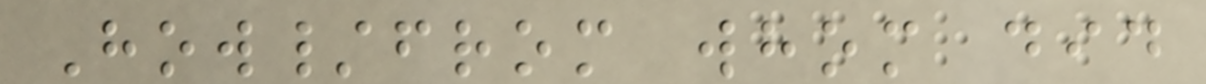How/from whom did
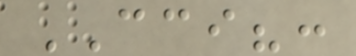CCI?:
